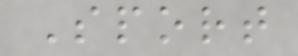Sport
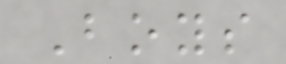Boys
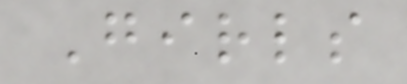Girls
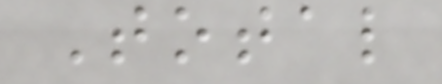Total
